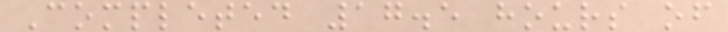Completed 17.5 hours of
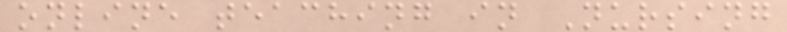online teaching in Nursing
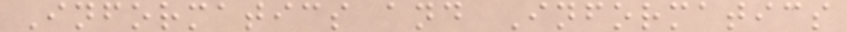Informatics and Informatics
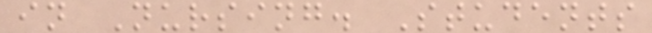in Nursing. Students
